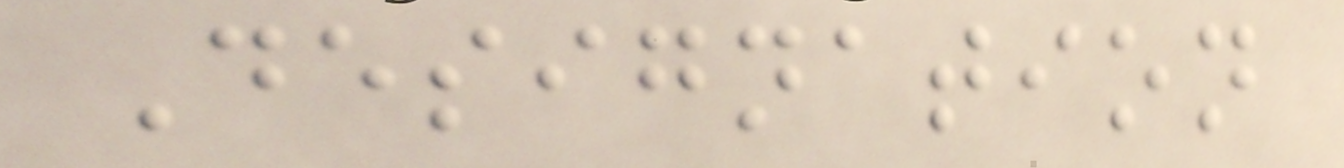Designation
